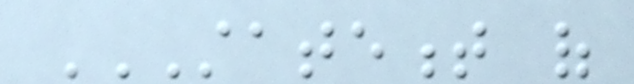STATEMENT OF
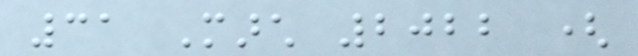31 March 2022 (
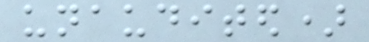unaudited)
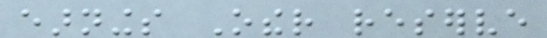earnings Other reserve
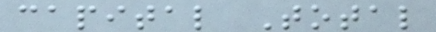capital Total
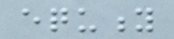equity
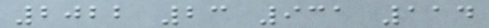2022 23 931 114
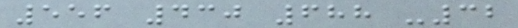556 430 688 -32
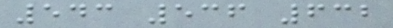543 536 632
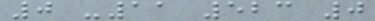0 -11 523 0
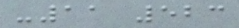-11 523
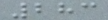283
